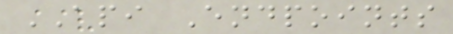API Endpoints
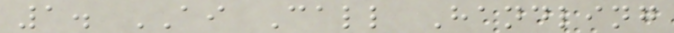1. AI Call Handling
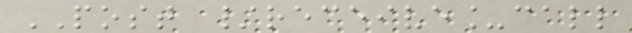POST /receive_call
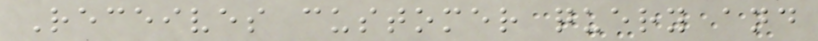Receives customer query and
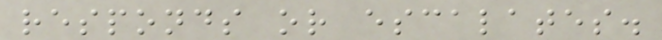responds or escalates.
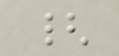{
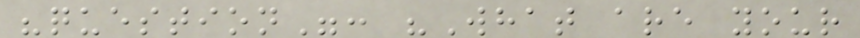"question": "What are your
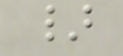}
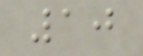10
